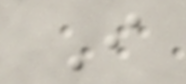I
